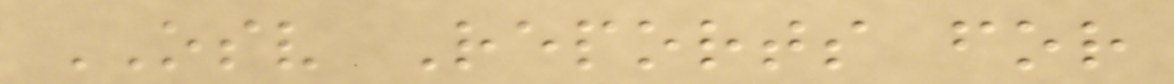OSV Reports for
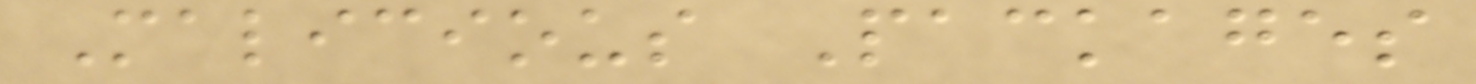Malicious Packages
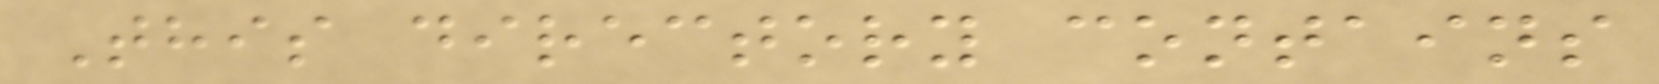This directory contains
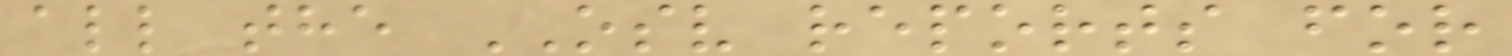all the OSV reports for
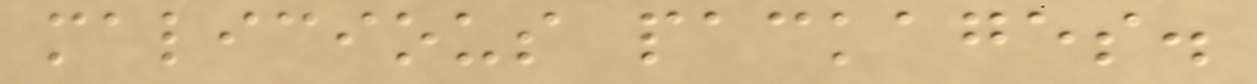malicious packages.
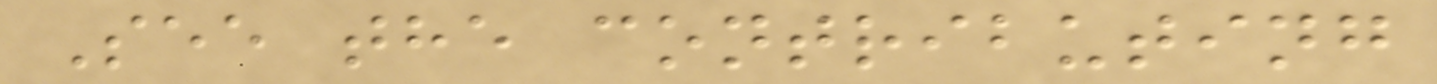See the contributing
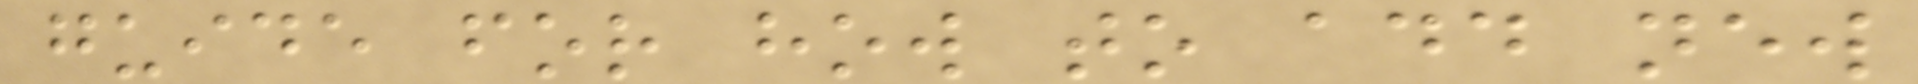guide for how to add new
